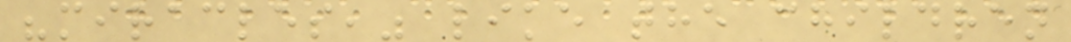"miracles," like the children
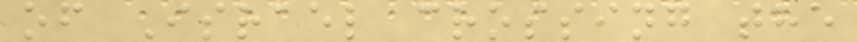of Israel crossing the
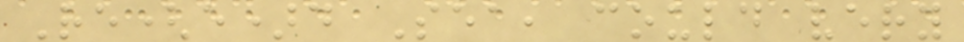Re(e)d Sea, could very
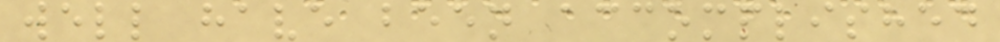well have been accomplished
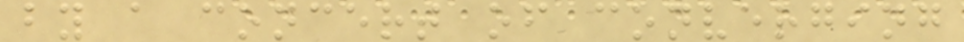by a concert of converging
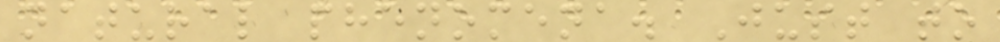natural phenomena. Just to
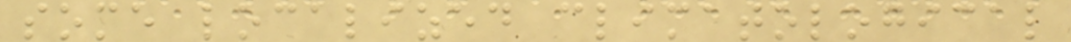some localized climatological
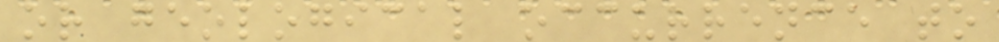or geological occurrence to
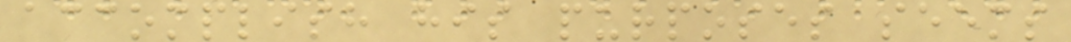accomplish his purposes seems
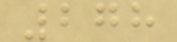278
